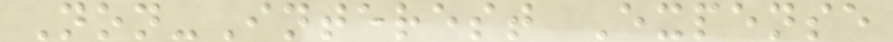Non-Interest Expense
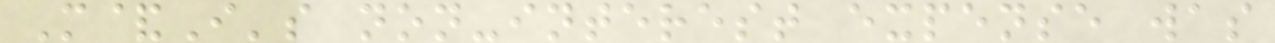M&I's non-interest expense was
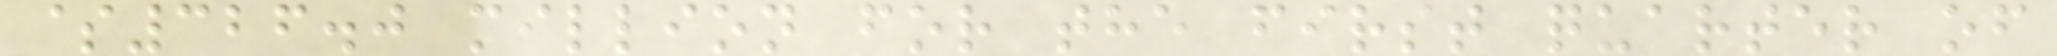$326.0 million for the first quarter of
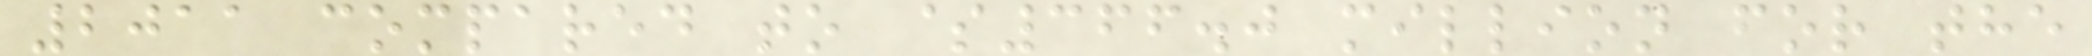2011 compared to $366.0 million for the
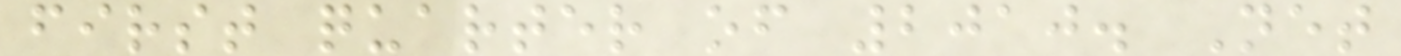first quarter of 2010. Net
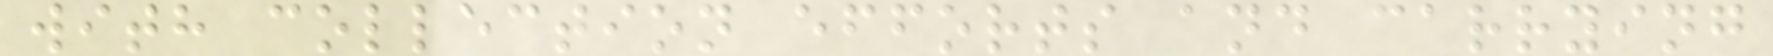with collection efforts and carrying
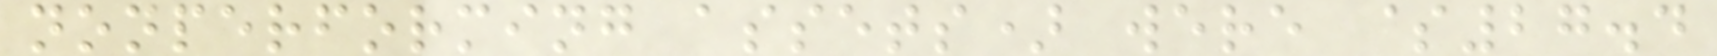nonperforming assets) were $27.4
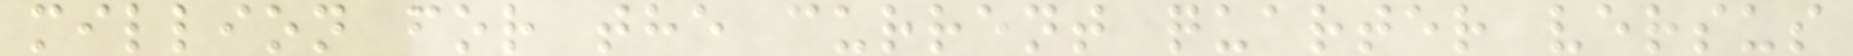million for the current quarter versus
